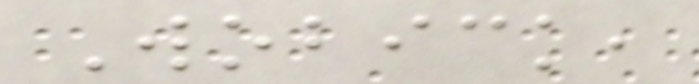Wobick,
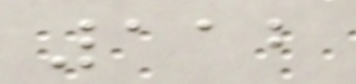112
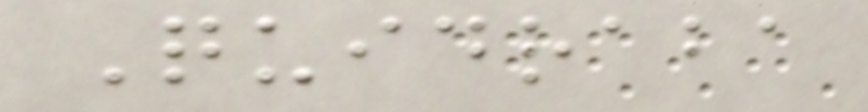Quidraba
